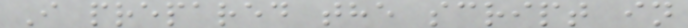I prepared the script in
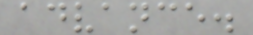advance.
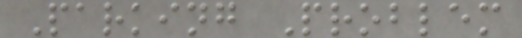Parking Problem
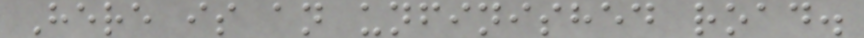Here is an unfinished road.
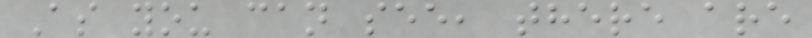As you can see, there are
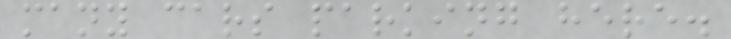many cars parking here.
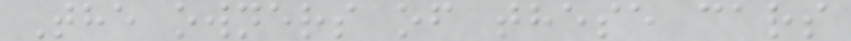The owners of these cars
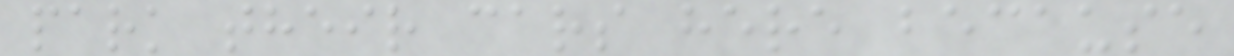park their cars here because
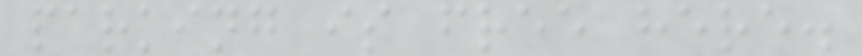parking is free here.
